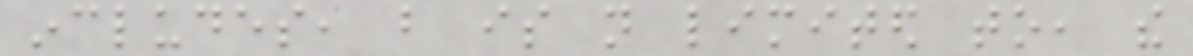includes, but is not limited to, the
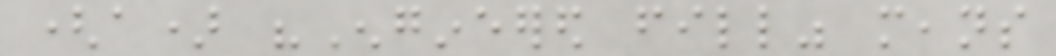(a) "Engineered fill" means
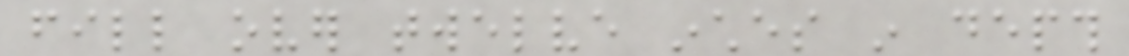fill over twelve inches in depth
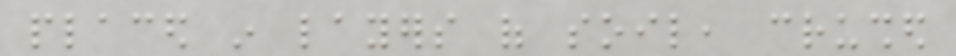placed in layers of soil, crushed
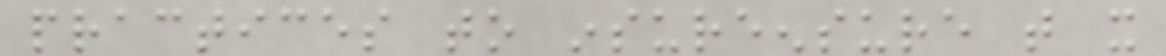practices to insureensure that it
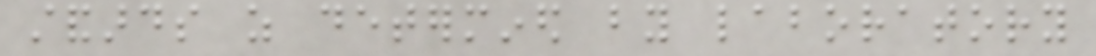standards as determined by laboratory
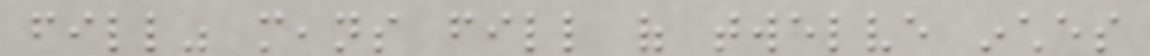fill" means fill of twelve inches
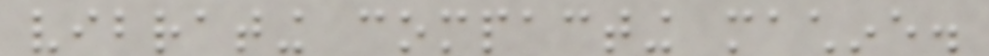vibrating compacting machine.
